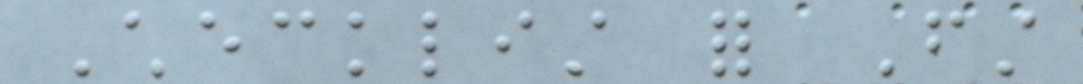Checklist for First
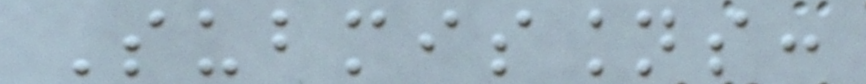Submissions:
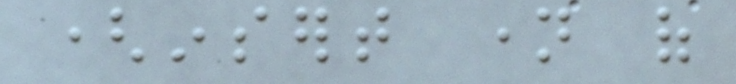(insert name of
